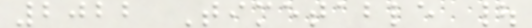2022 Timetable |
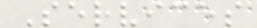Services
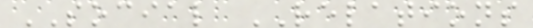SOCIAL RELATIONS
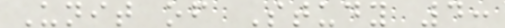Unit of Study 4:
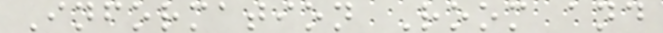Information Room and
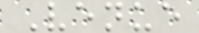Venue
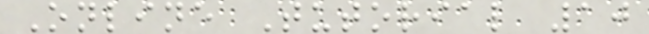Online Tutorial 10
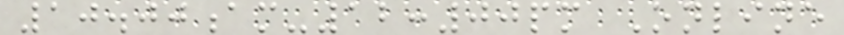10.00am-12:00pm Online
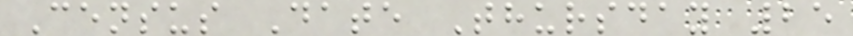Census Date Thursday 25
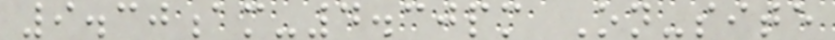9.30am-4.30pm On-site
